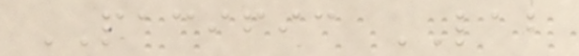PACIFIC LAB
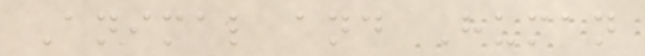Animal and Human
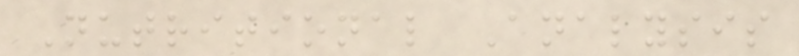Nutritional Analysis
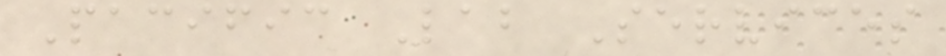Pacific Lab Services
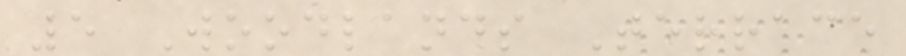5 Woodlands Terrace
